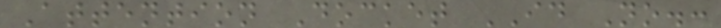Attention Docket ID No.:
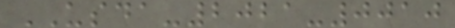USDA-2021-0010
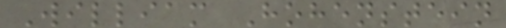William Hohenstein
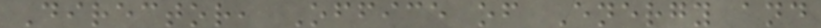Director, Office of Energy and
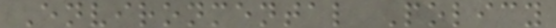Environmental Policy
